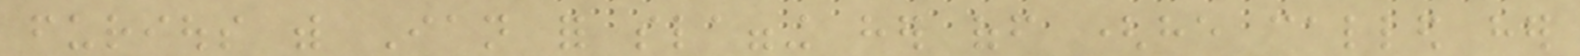furious with Ian for slagging her off (he called her
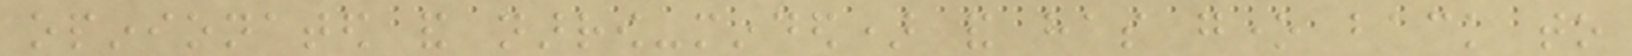opinionated and narrow-minded) and has gone back to
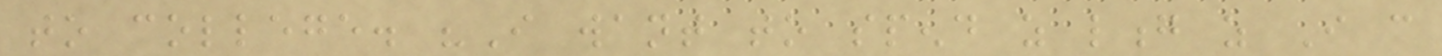to college. "I want to spend as long as I can
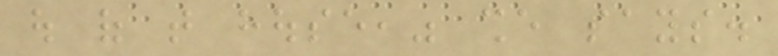out of that house," she says.
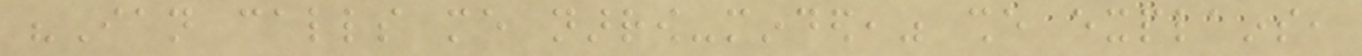"Ian calls me narrow-minded," she explains,
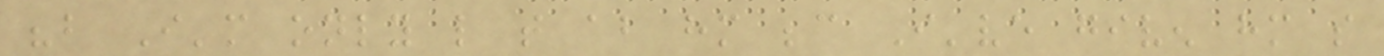"but I'm only like that about him because I've given him so
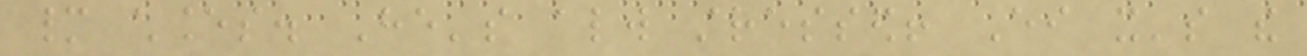many chances. He's always stressed! Either it's the
